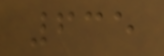635
